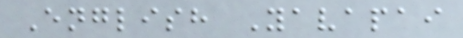English Yavapai
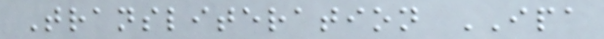Transliteration IPA
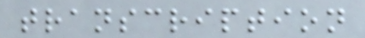transcription
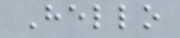Hello
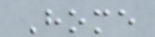Home
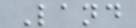Land
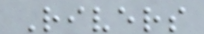Rivers
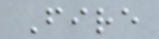Fire
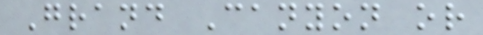Grand Canyon or
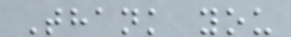Thank you
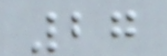27
